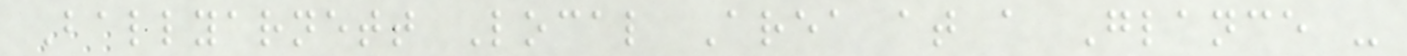Ballyarnett Local Area at a Glance -
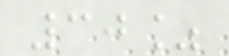30%
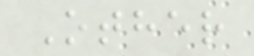Other
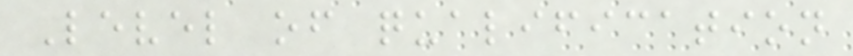Level of qualification
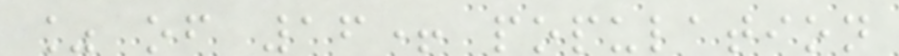% of 16+ population
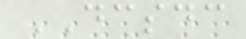DCSDC
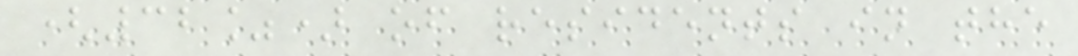(32%) of residents in the
